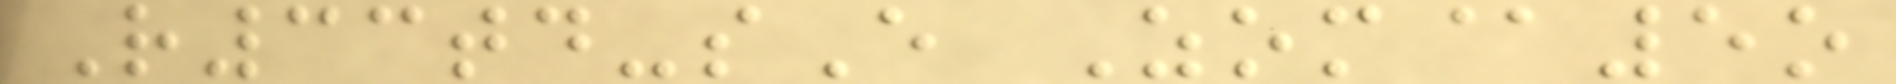R33td-sE Zom@5o
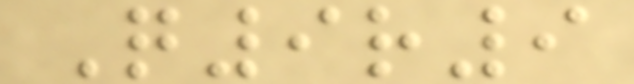Q9r9
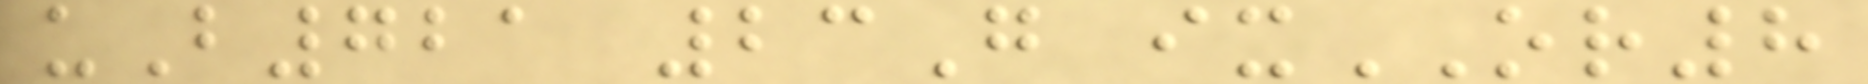uB721 23G ixOR8
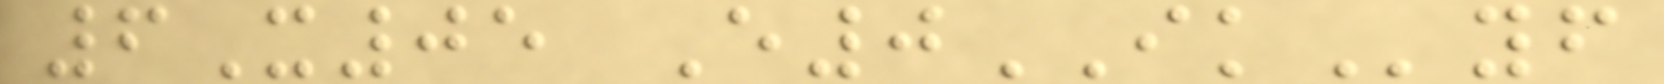6X05 E0IKyf
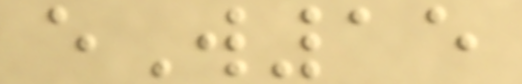eW15
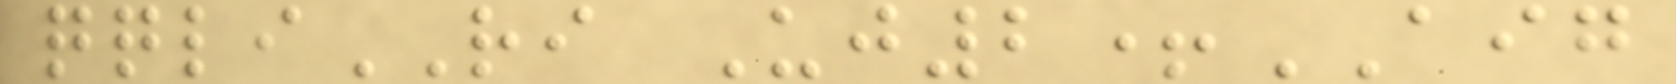qqliRI Uj2+AIG
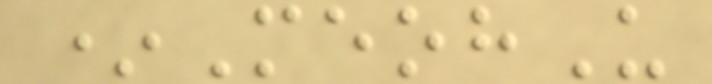*MeohU
